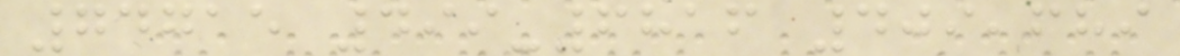74715 499-6816 409,689
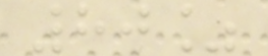80%
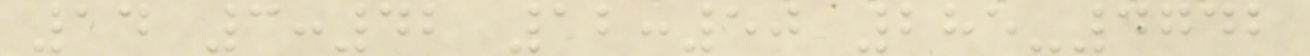14 3:42 12:50 285-4742
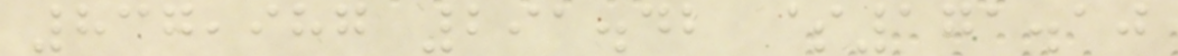837,987 291.42 $171.10
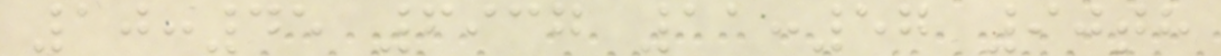10:45 6937 11:57 90th
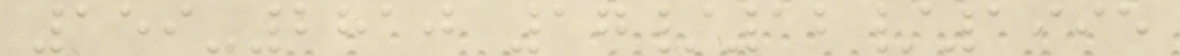159-2810 17/12/1995
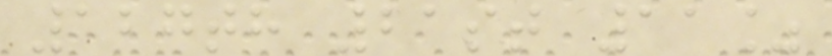127th 21st 11%
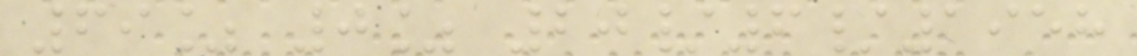69% 0% 20/6/1958
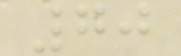70
